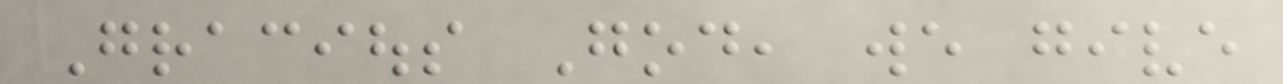Gracious God, we give
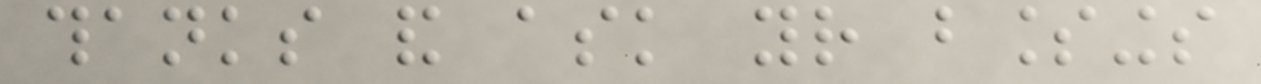thanks and ask your blessings
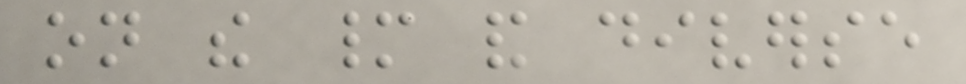on the many and diverse
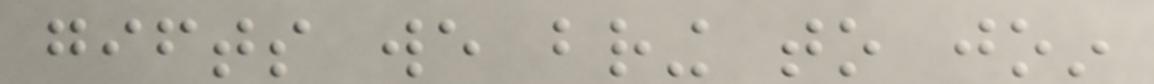gifts we bring to join
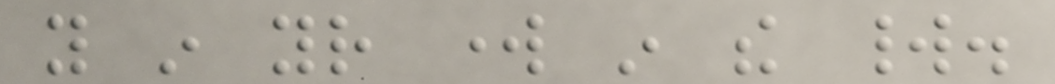you in your work in the world.
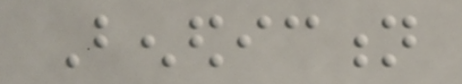Benediction
